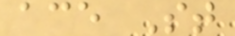ace St
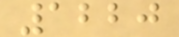1220
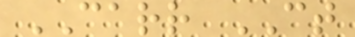CARR CT
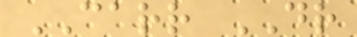CARR DR
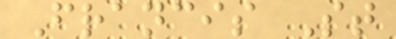Francis St
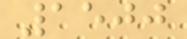1500
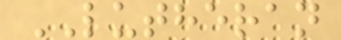LUTHERAN
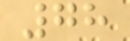78
